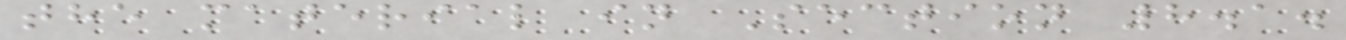the material in Section 8.1.
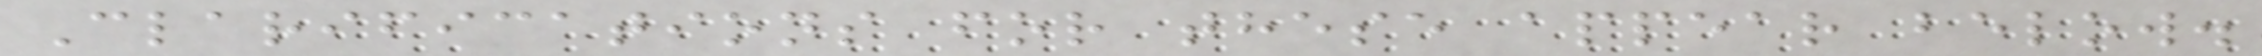Clarifications for these appear below.
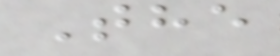The
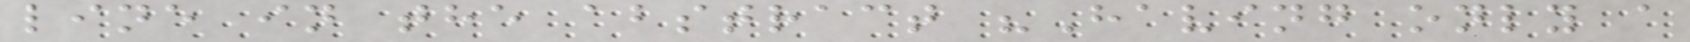line in the abstract "Having only a
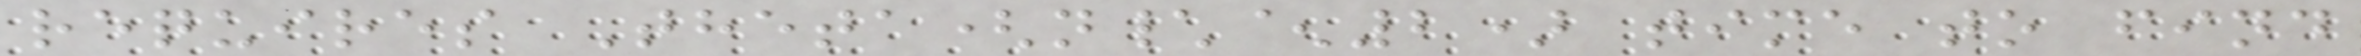requires Theta(n\^2) time to find
